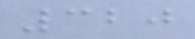320
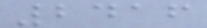2416
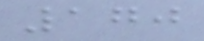170
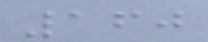160
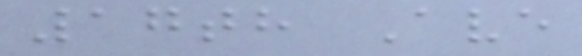17th Ave
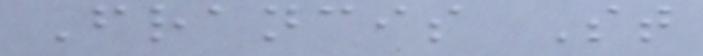Francis St
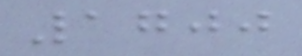1700
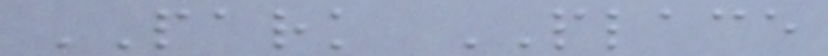PARK PLACE
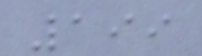199
